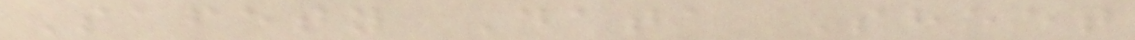Safety Data Sheet
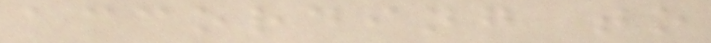according to
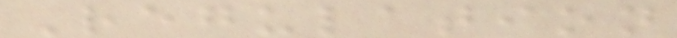Regulation
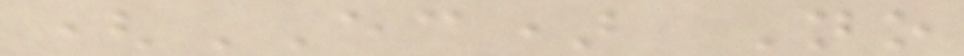(EC) No
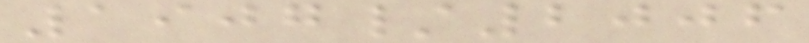1907/2006
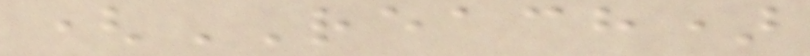(REACH)
